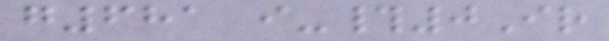g681 i-#0Ir
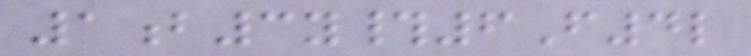1b3y#6F4l
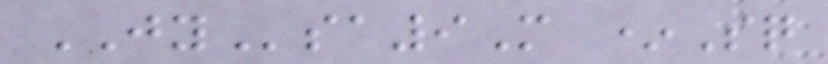JYsa9M *Sq
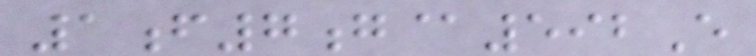1f7g@592E
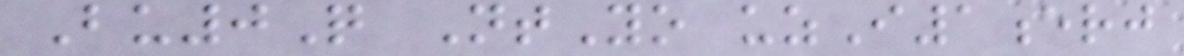Bu0Q NtYo uzI1erj
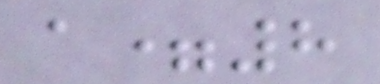a=8
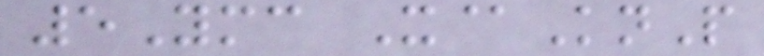5Ymc X@KnP
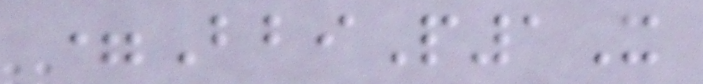=BbiP1X
